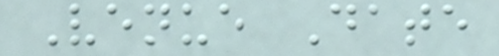Venue Date
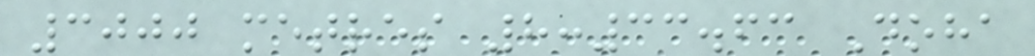3000 metres 8:33.63 Doha
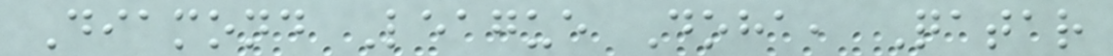Diamond League Doha, Qatar
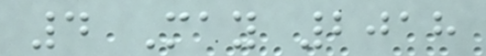4 May 2018
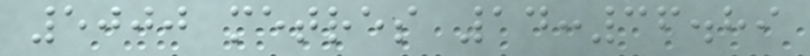5000 metres 14:36.89
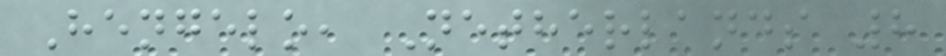Hengelo, Netherlands 8
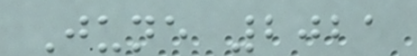June 2021
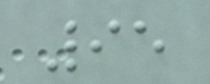95
